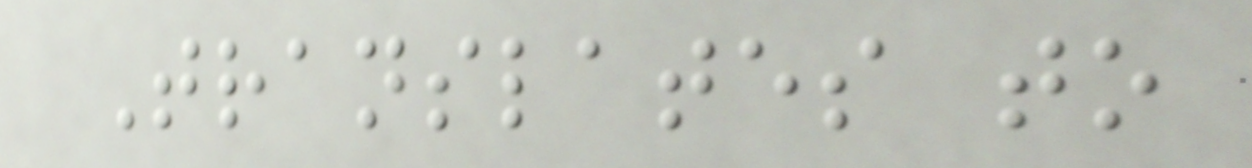Translates to
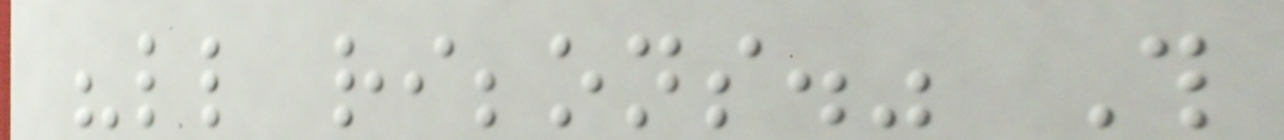"little ribbons." This
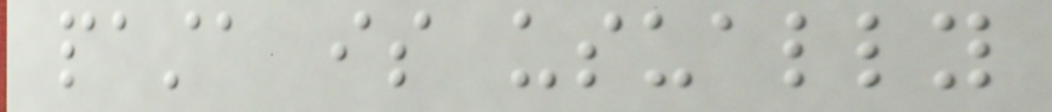pasta is usually
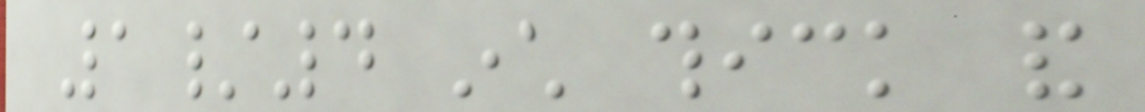1/4 inch thick and
